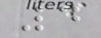4
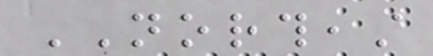NORTHEAST
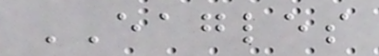EAGLES
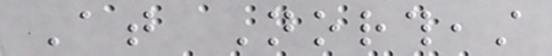At Northeast
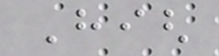High
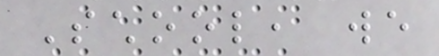School, we
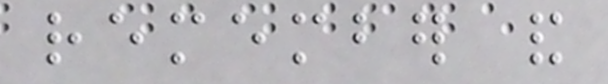remember and
